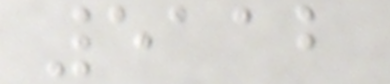5112
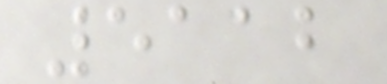5112
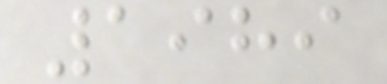1989
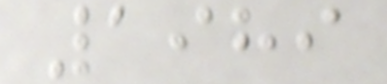1989
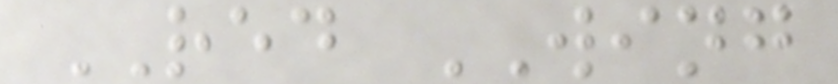RED WING
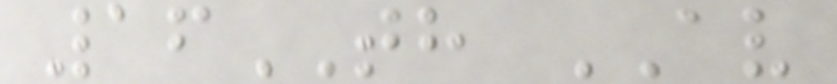16TH AV
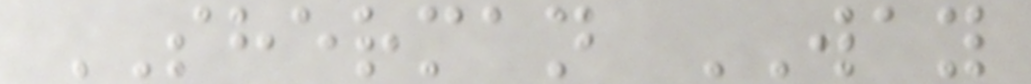SHERMAN WAY
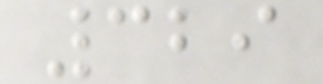329
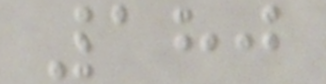180
